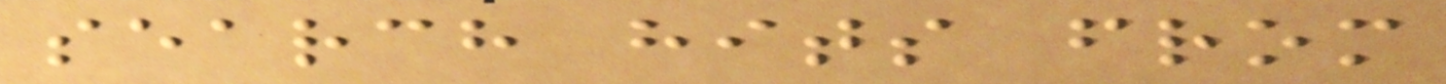search hits from
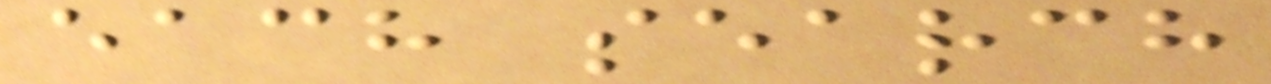each search
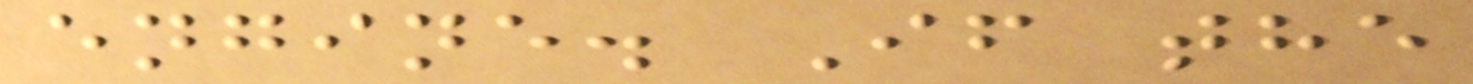engine. If the
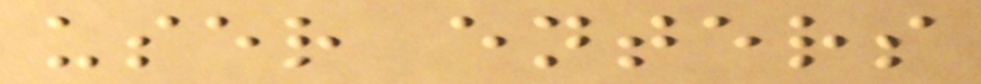user enters
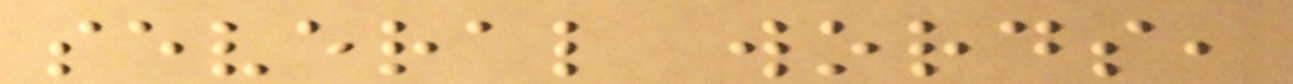several words,
